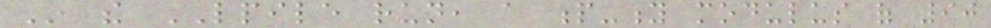In the LPILE run, a p-y modulus of 90
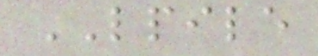LPILE
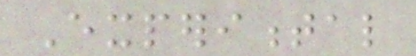Experimental
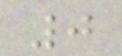0
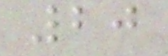20
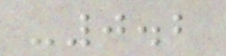-0.2
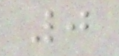0
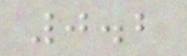0.2
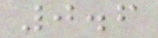0.6
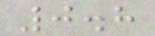0.8
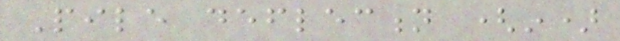Pile deflection (in)
